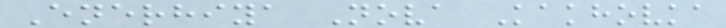Enerhiya Nova Kakhovka
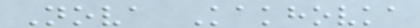Nova Kakhovka
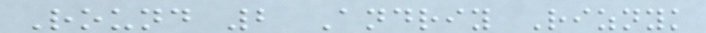Round 2 Andriy Riznyk
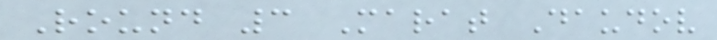Round 3 Marat Daudov
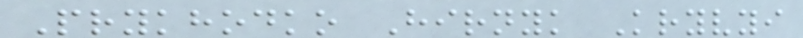Prykhodko Hirnyk Kryvyi
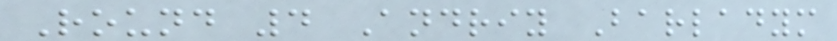Round 4 Andriy Barladym
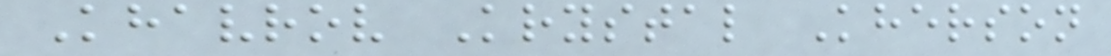Khavrov Krystal Kherson
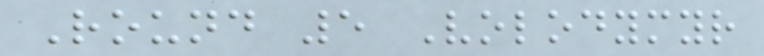Round 5 Volodymyr
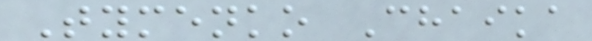Tymenko Chaika
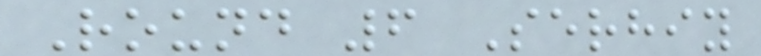Round 6 Serhiy
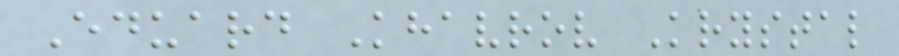Eduard Khavrov Krystal
